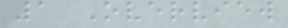1 Overview
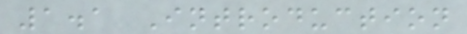1.1 Introduction
